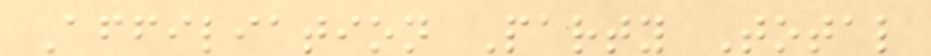Affiliation Party Total
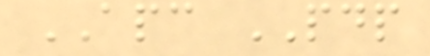APC PDP
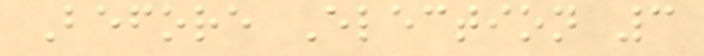Before Election 3
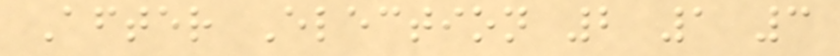After Election 2 1 3
